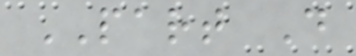PART D
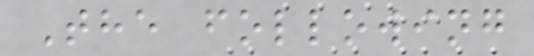The following
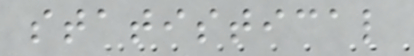statistical
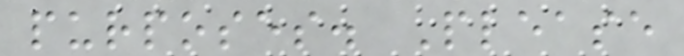purposes. Please
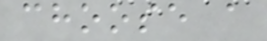choose a
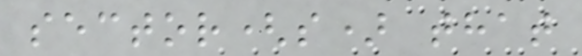sector(s) that
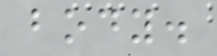body.
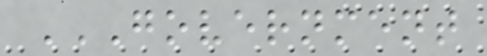GOVERNMENT
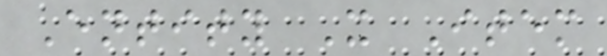Entity X Item
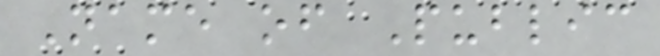Name of Public
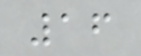16
